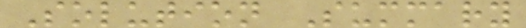Solution Summary
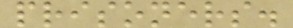prisoners.
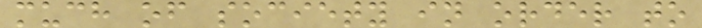much of society in order to
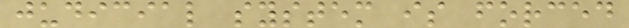judicial system is forced
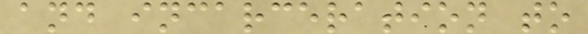and incarceration to
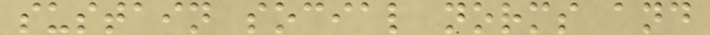sustain social norms and
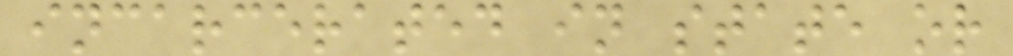incarcerated in state or
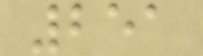251
